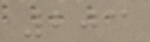203
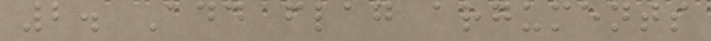2. Add flag arguments
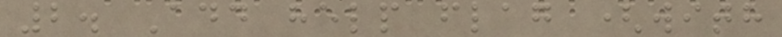2. Add help flag (with
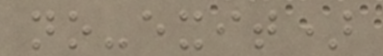no-exit)
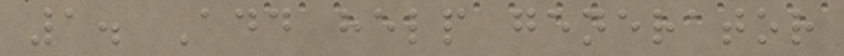1. Add help generator
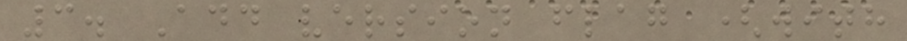3. Add version flag (with
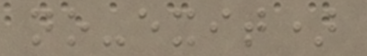no-exit)
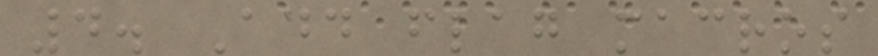4. Add flag macros
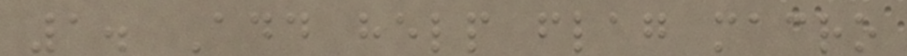1. Add help flag macro
